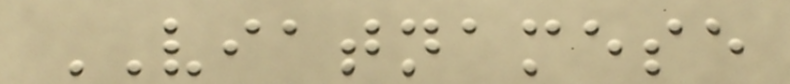VIATNAMESE
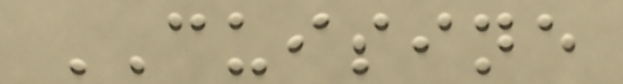CUISINE
